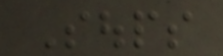Soups
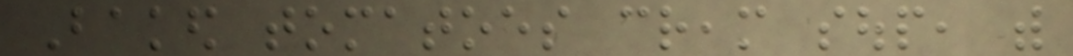Baked tomatoes cream soup, with
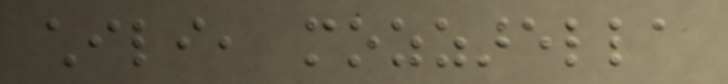chili, mozzarella
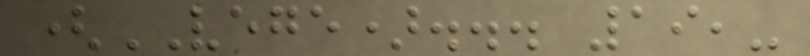(VEGE)... 19,-
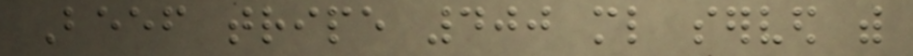Beef tripe 400 ml served with
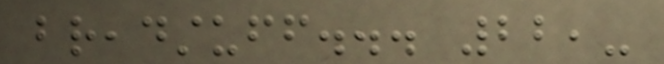breadstuff... 22,-
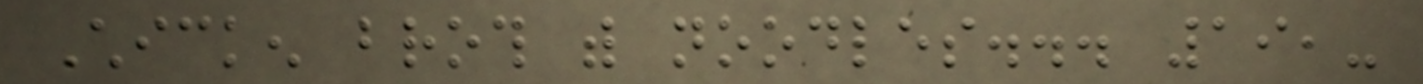Chicken broth with noodles... 19,-
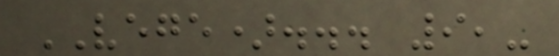VEGE)... 9,-
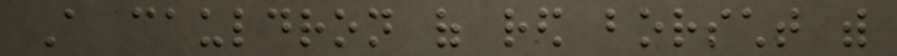A cauldron of red borscht with
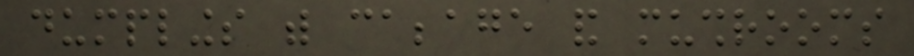dumplings with cabbage and mushrooms
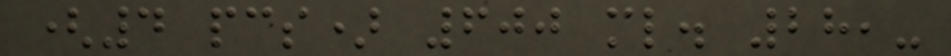(4 pcs) 600 ml. 28,-
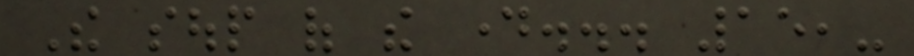The soup of the day... 15,-
